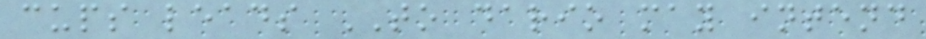cups leads TO dario may intend
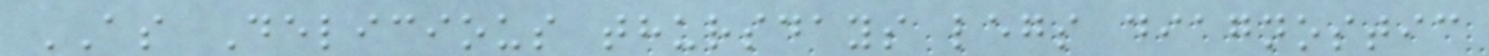AS Delicious thursdays legs diagnostic
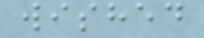wished
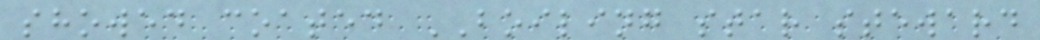showed coated BOILING star steward
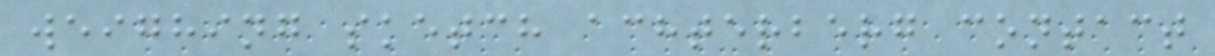weighing sketch achterberg contact
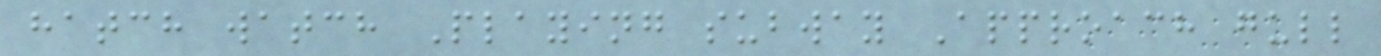hatch watch Playing subway Approach gull
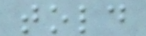told
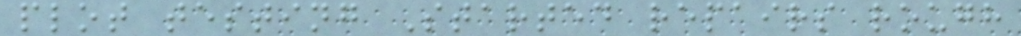plot testing Started repairs rough
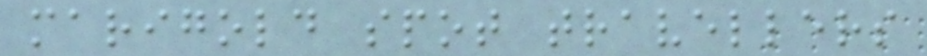marigold spot travellers
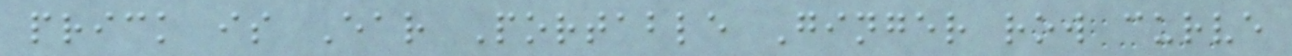prick is Ear Portable Ginger row curve
